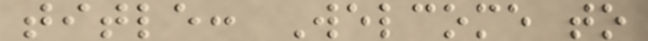title: Welcome to
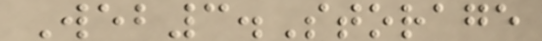Web3.Storage
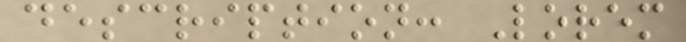description: Lorem
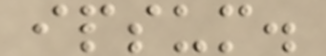ipsum.
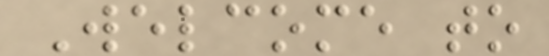Welcome to
